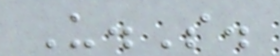U.S.
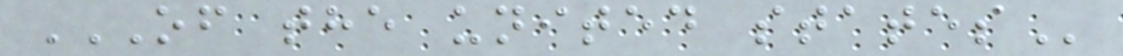OF THE UNITED STATES
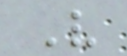V
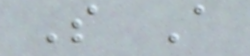S A
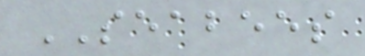SEABEES
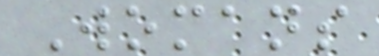Womans
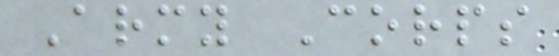Army Corps
